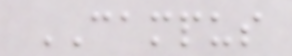CAMPUS
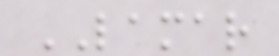LAMAR
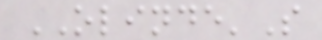OLINDE'S
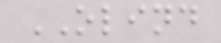OLIND
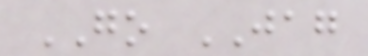GO JAG
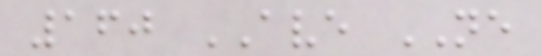160 AVE NE
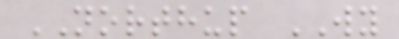NORTHUP WY
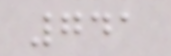741
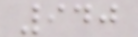940
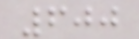600
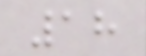18
